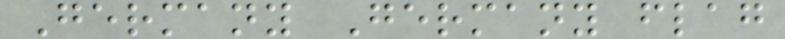Germany Germany flag
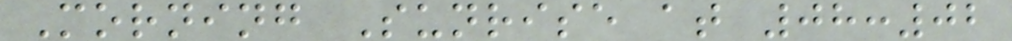Morning Sunrise at 08:02
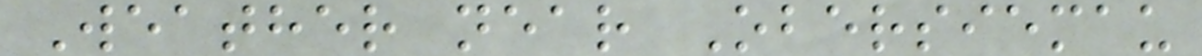Weather near Obersiemau
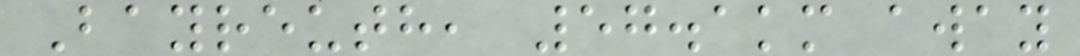Bayreuth, 57.1km away
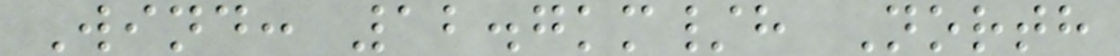Wind: 12.7km/h North
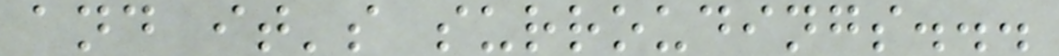and it's surroudings...
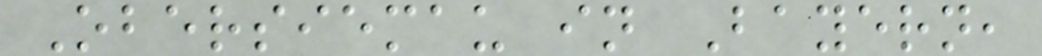Obersiemau in Bayern,
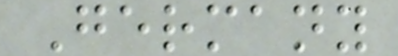Germany
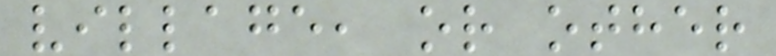village, or other
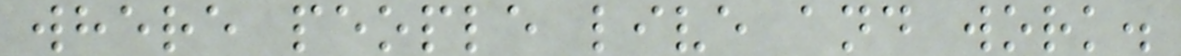where people live and work.
